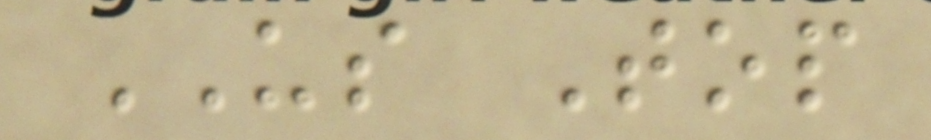US Top
